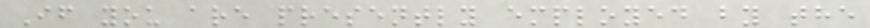If you are presently employed by the
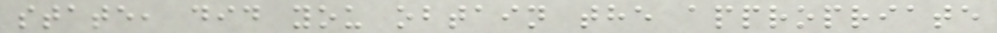state, did you obtain the appropriate
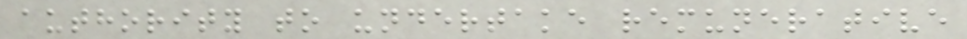authority to undertake remunerative
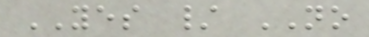YES / NO
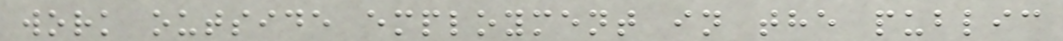work outside employment in the public
